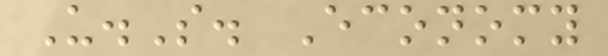U.S. Economy
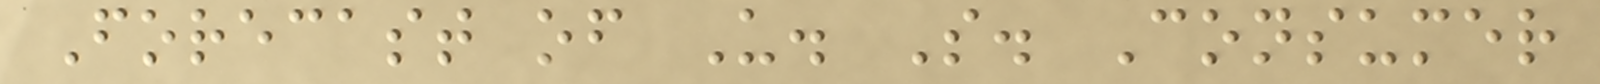Forecast of U. S. Consumer
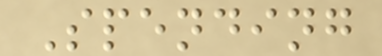Spending
